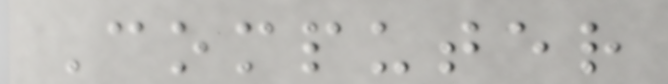Computer
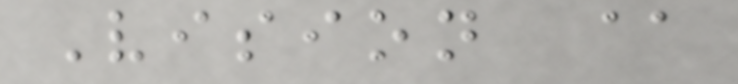Vision @
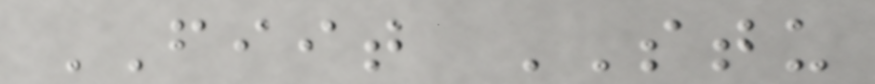FIIT STU
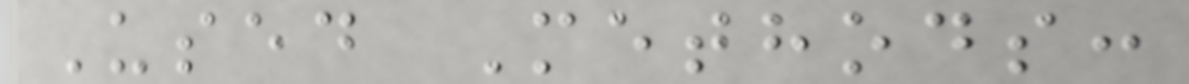Used Methods:
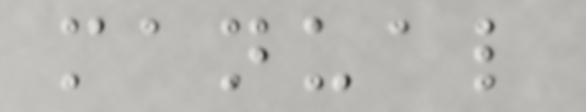manual
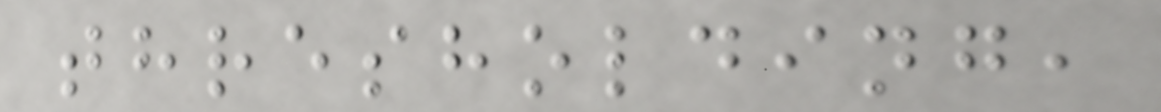thresholding,
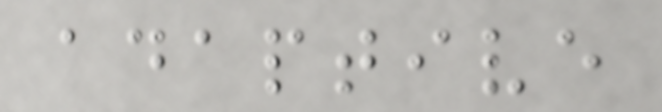adaptive
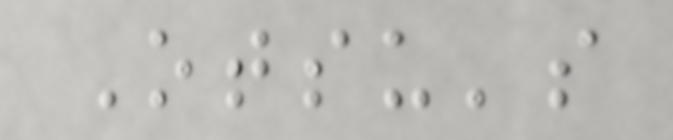Otsu's
